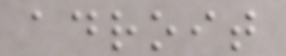adroit
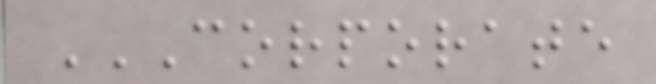CORPORATE
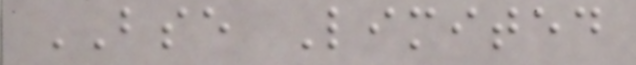BSE Limited
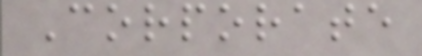Corporate
